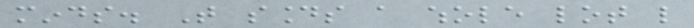minds. That sounds a whole lot like
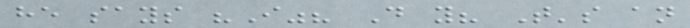he says "I"? Do you? That's an
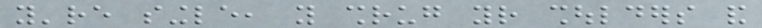you're single, you shrug your shoulders and
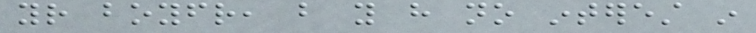your boyfriend, but you have no interest in
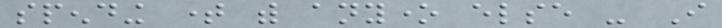spending time with anyone else - I
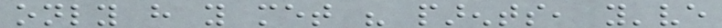only have you met his parents, you've
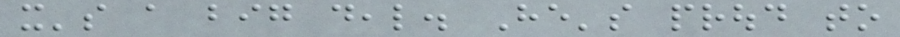it's a big deal. He's proud to
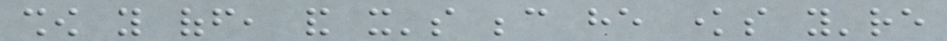show you off, and it's because he knows you're
